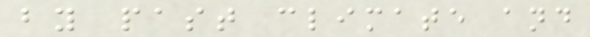by past climate and
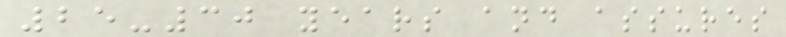25-30 years and assures
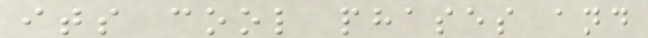its cool phases and
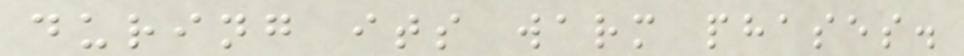during its warm phases.
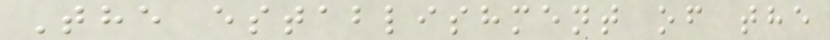The establishment of the
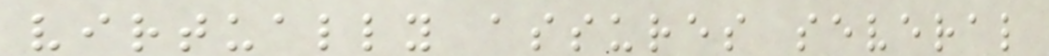virtually assures several
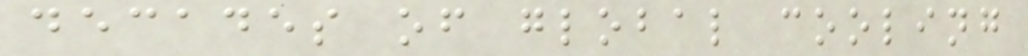decades of global cooling
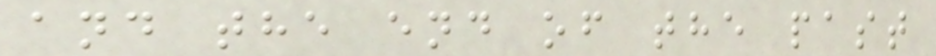and the end of the past
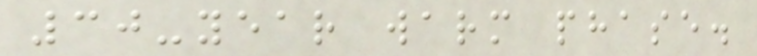30-year warm phase.
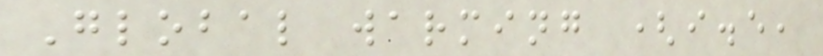Global warming (i.e,
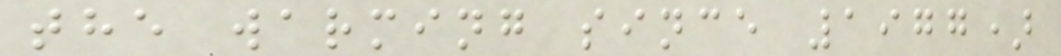the warming since 1977)
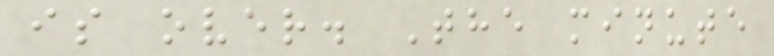is over. The minute
